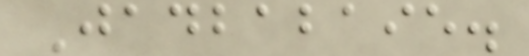Jadbabaie.
